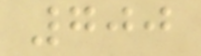700
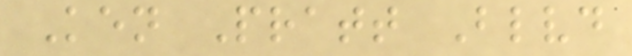Ken Pratt Blvd
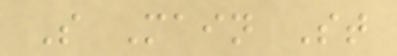S Main St
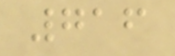716
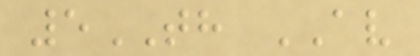5TH AV
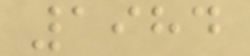1984
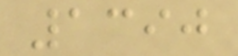1390
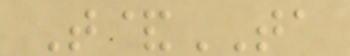T&TA
